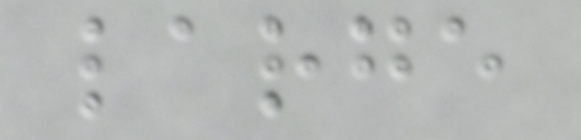large
